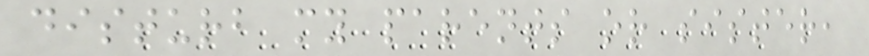disturb my parents or sister,
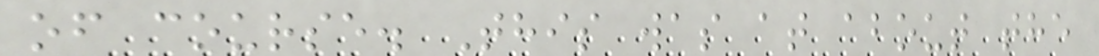of course. This was at about the
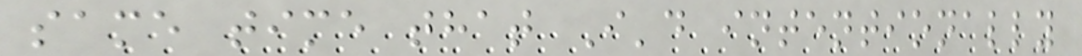same time that I'd intentionally
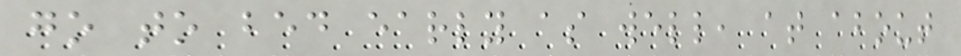go to bed early as well, at about
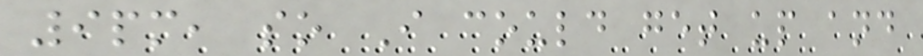9pm, so I could get up and
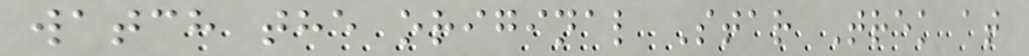watch the original Star Trek at
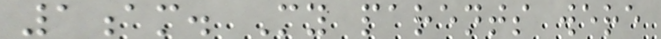1am. My parents were
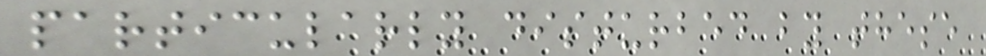particularly disturbed by these
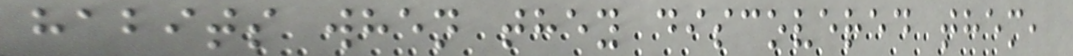habits when they discovered them,
